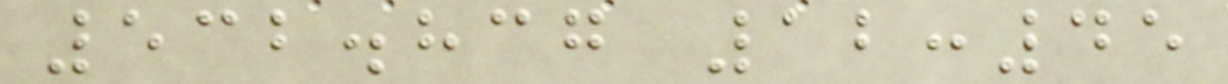532.837 12:45
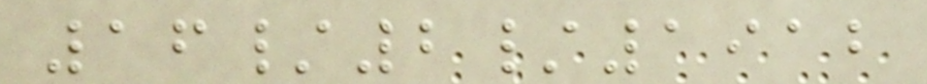16/2/1912
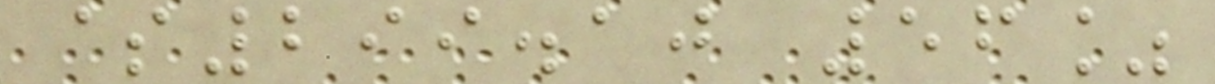$299.10 56%
